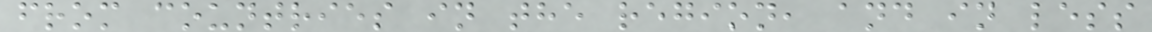from countries in the region, and in less
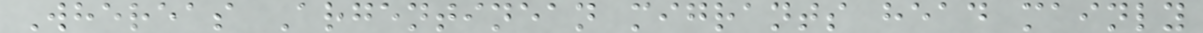Whereas Argentinean migrants head mainly
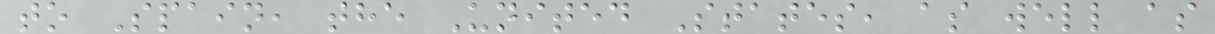to Spain, the United States, as well as
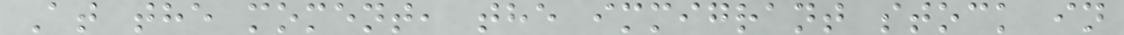At the moment, the immigrant stock in
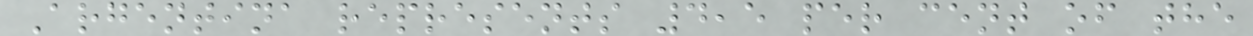Argentina represents 4,5 per cent of the
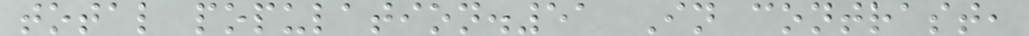total population.51 In contrast,
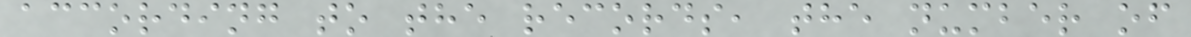according to the records, the number of
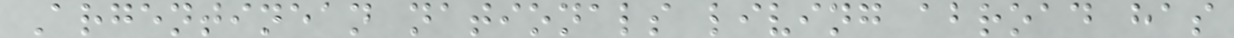Argentinean nationals living abroad has
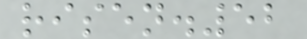risen.52
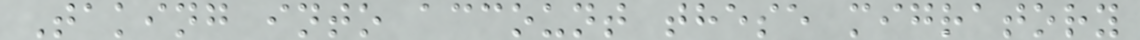Taking into account these migratory
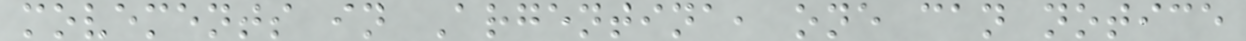movements in Argentina, one can notice
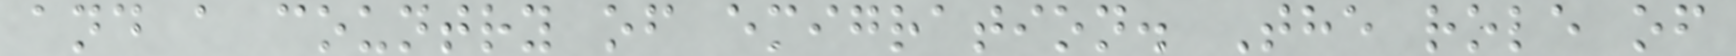and a country of emigration. The role of
